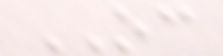OC
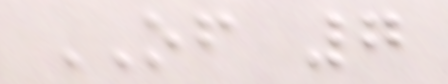OF 7
